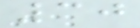30
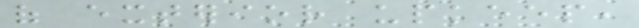of exterior upkeep,
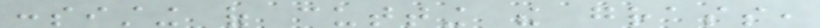consisting of cutting the grass,
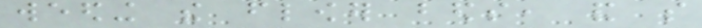weeding the flower beds, and so
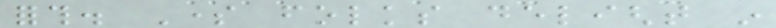forth. Some folks delight in
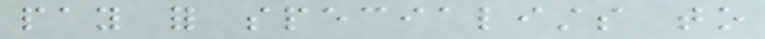pay for specialists to
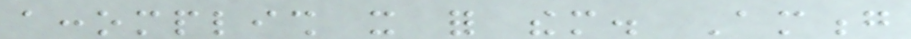accomplish it for them. Among
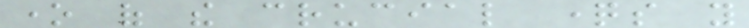one of the crucial questions you
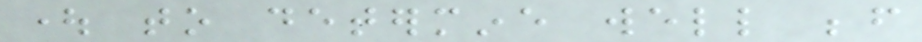ought to determine well before
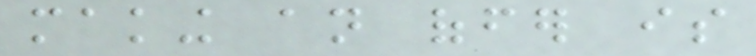making an offer is
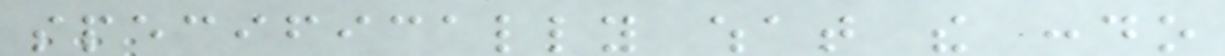specifically what the condo
